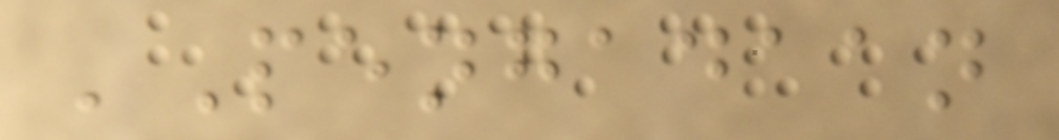'Pengadaan
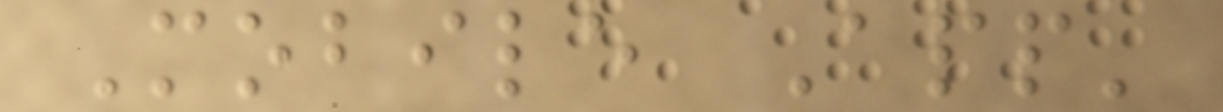Mobile App'
